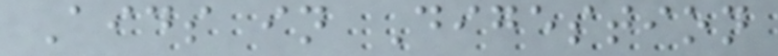Aids in Digestion
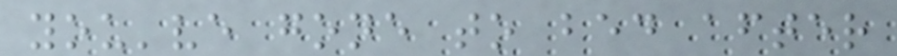you've gone to bed after
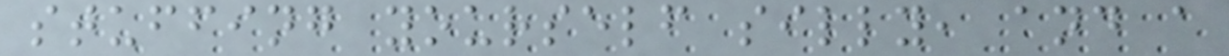stuffing yourself silly, and a
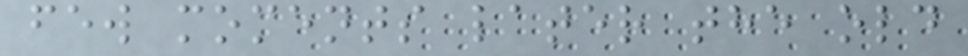few moments later the old
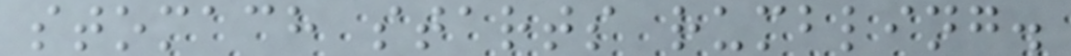stomach starts rumbling.
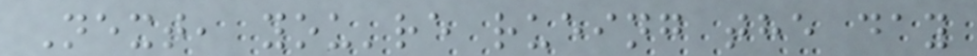Next, you're rueing the day
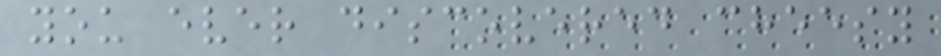you ever discovered cheesy
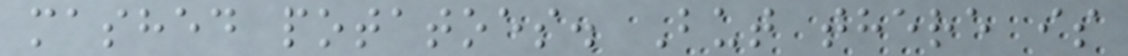mashed potatoes. But there is
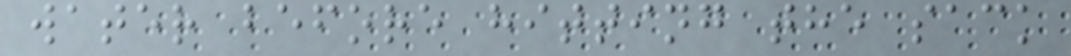water before hitting the sack
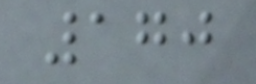170
